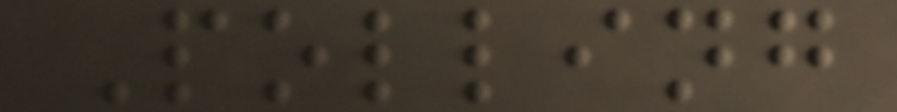Polling
